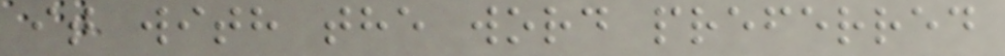it with the word preferred
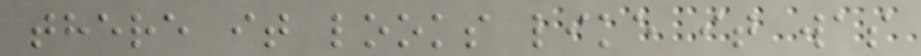there it looks like it was
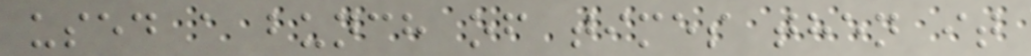used a bunch of times then it
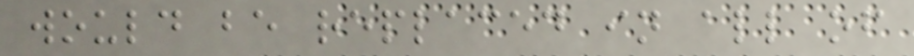would be replaced in all of
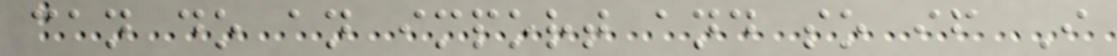can do an import and so if I
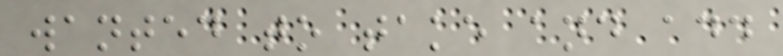wanted to take and add
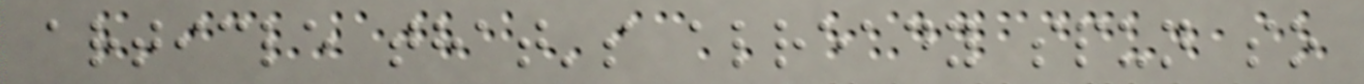article that's already spun so
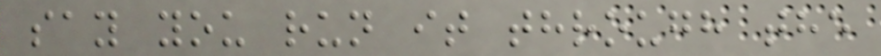say you run it through the
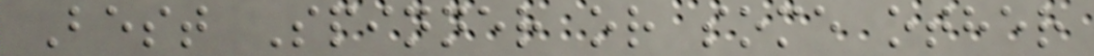Best Spinner or some other
